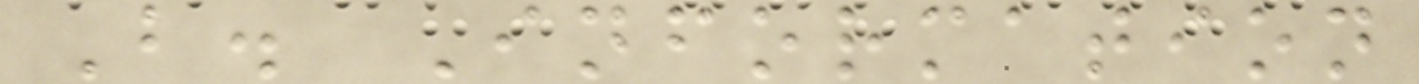B. Information
